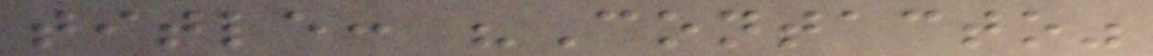title: "Contacto"
